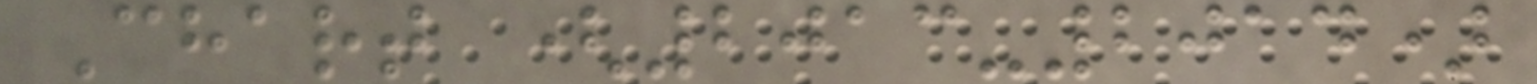Chart (2013-2014)
